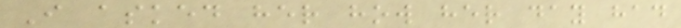I asked her how her day had
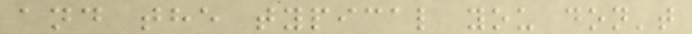and the typical you don't
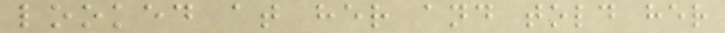looked at her and told her
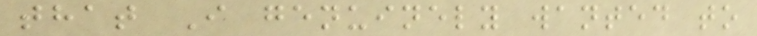that I genuinely wanted to
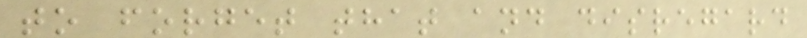to forget that and disregard
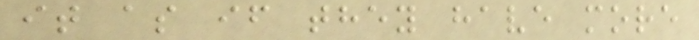it as if they have more
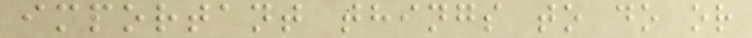important things to do or
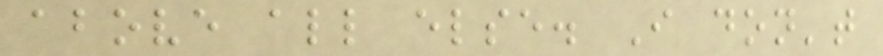above all else. I don't
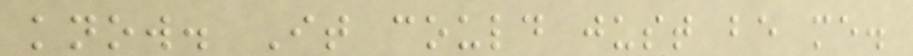know. It could just be me.
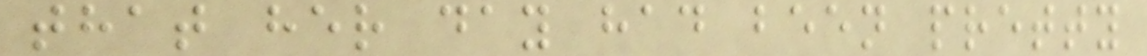that her day had been pretty
